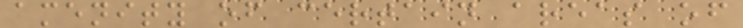amenity of certain areas of
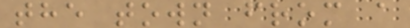the town from a
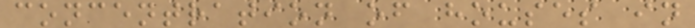concentration of houses in
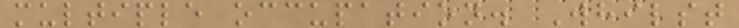multiple occupation. Whilst
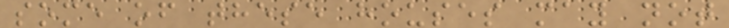some of these houses may not
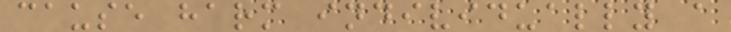cause harm individually a
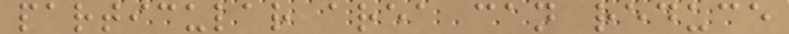particular area can reduce
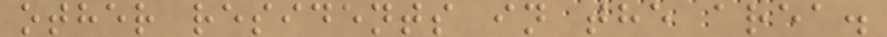other residents in the area.
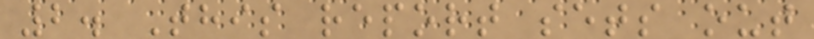2. This report sets out
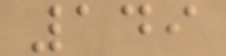149
